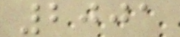2001
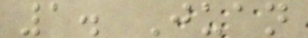1. Juan
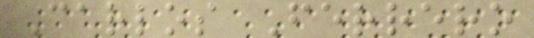Carlos Ferrero
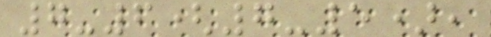7-6(7-5),
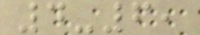4-6,
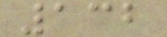132
